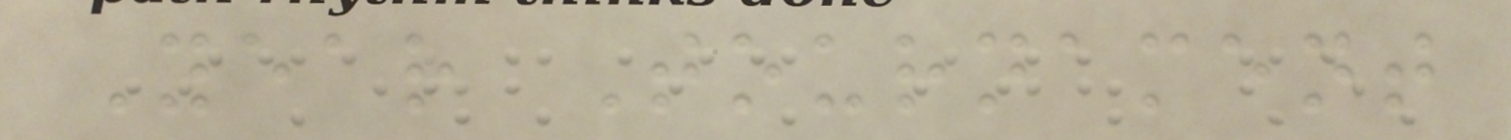Year Tournament
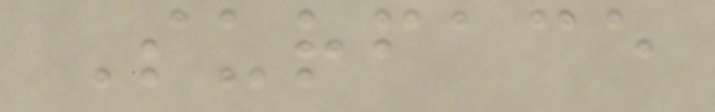Surface
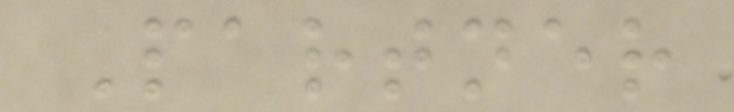Partner
